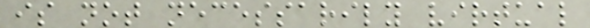is not necessarily virtual
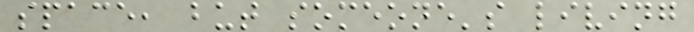space, but someone's living
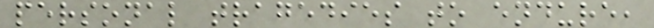personal tragedies to endure,
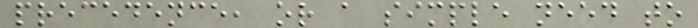precedence, or a simple need to
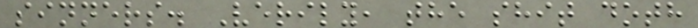sinners. Verily, the shit doth
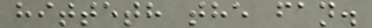hitteth the fan.
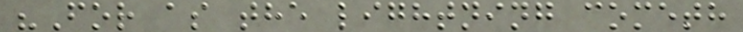"For as the lightning cometh
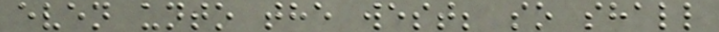even unto the west; so shall
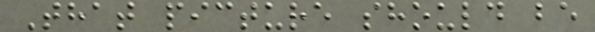That picture should be
